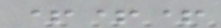+++
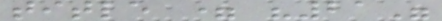title = "21"
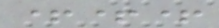+++
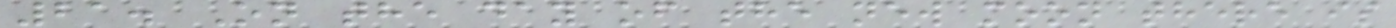21. On the day of the new moon there is
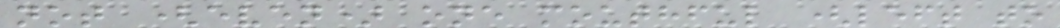not (even) one mouthful (left to
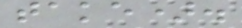take).
